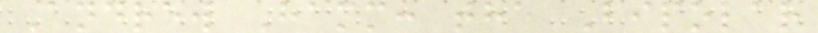Andrew Hamm: the Bipolar
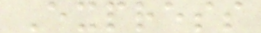Express
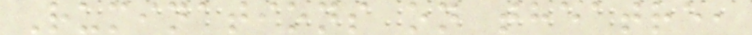Ruminations on theatre,
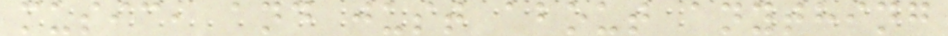music, and just about anything
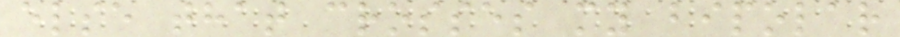else that crosses my bipolar
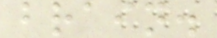brain.
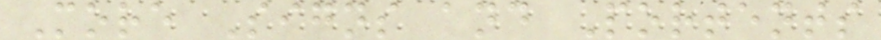More Signs and Portents
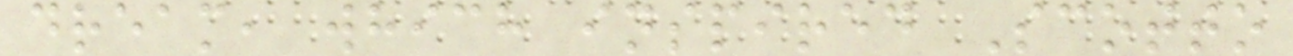dream, which inspired Scotto
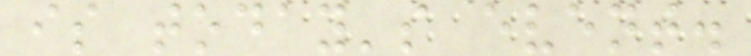is today's event.
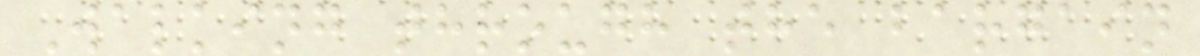Walking through the bargain
